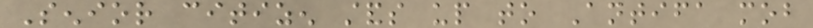Senior citizen stands up to Antifa mob
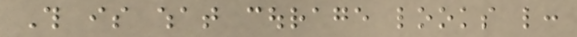This is what courage looks like:
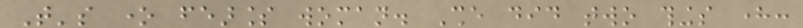That's one fearless woman. She did two things here:
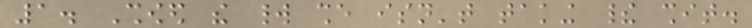1. Showed the world she isn't taking their shit.
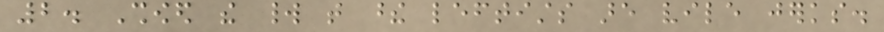2. Showed the world that these leftists are vile jerks.
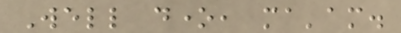Well done, ma'am.
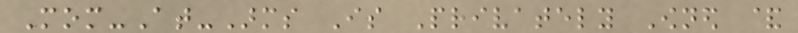Mom-At-Arms Is Privately Owned &
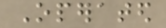Operated
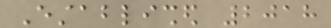Established 2018
